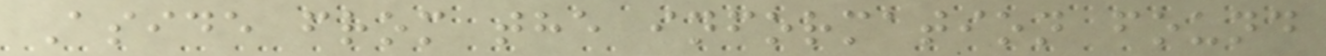Aside from the information found
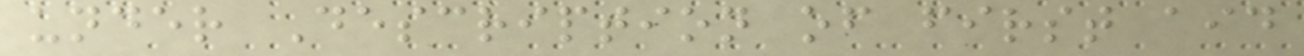under Description of first aid
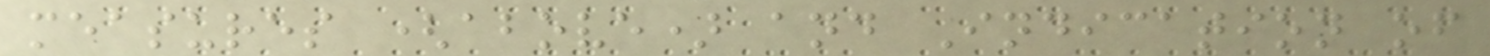measures (above) and Indication of
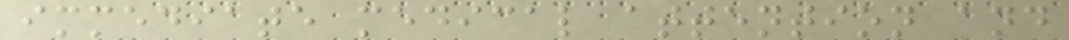immediate medical attention and
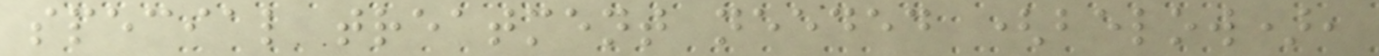special treatment needed (below),
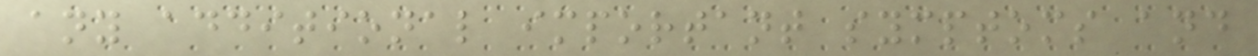any additional important symptoms and
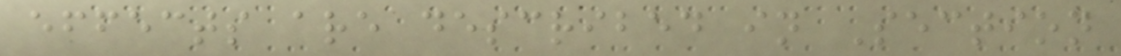effects are described in Section
